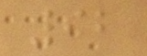92
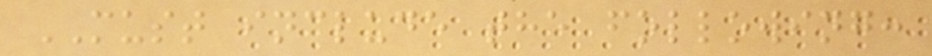MUST include the following:
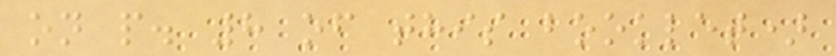on p. 8 of this booklet)
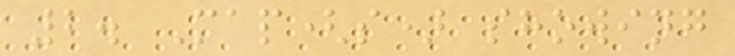2. Map(s) showing
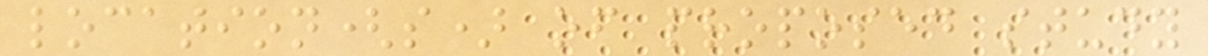location(s) of proposed study
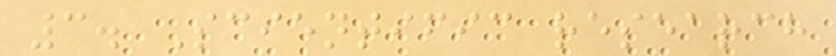3. Scientific research
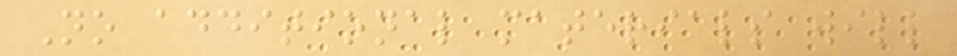No additional materials will
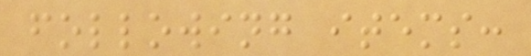following items:
